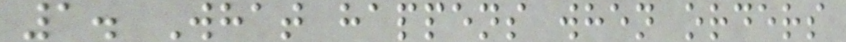1. What happens when orders
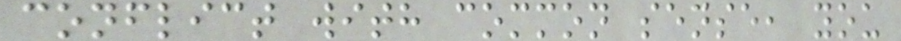conflict with common sense, you
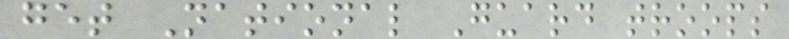get National Guard troops
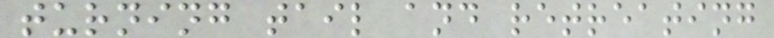turning tail and retreating
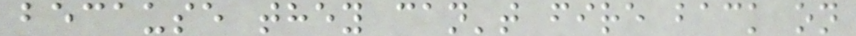because they can't fire back on
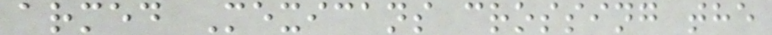armed Mexicans crossing the
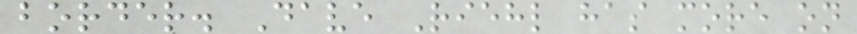border. Dave Riehl has more on
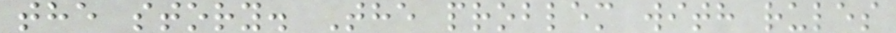the story. The problem with rules
